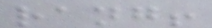rang!
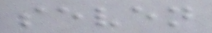seven
